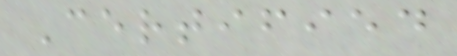Certified
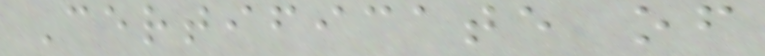Certificate of
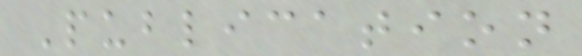Publication
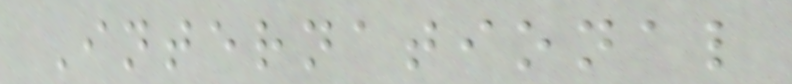International
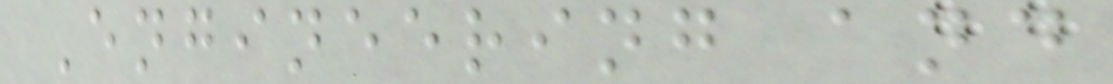Engineering and
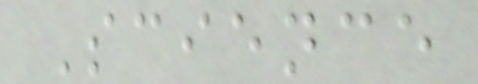Science
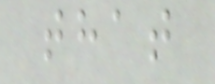that
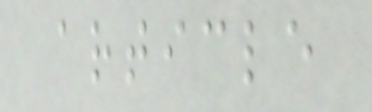article
